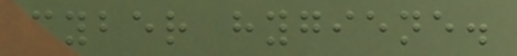cyber hygiene.
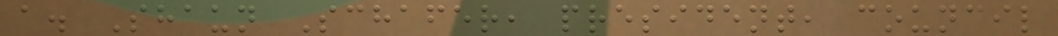a. Shaun Schafer, president, council
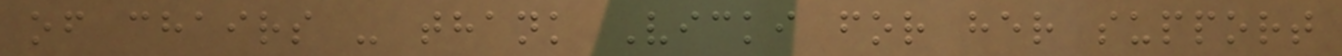of chairs - thank Vicki for her support
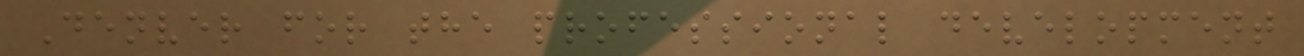Denver for the professional development
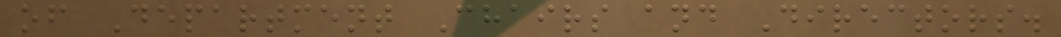of Department Chairs and Directors.
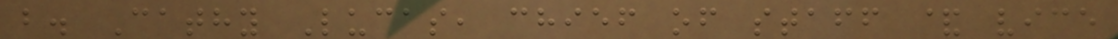b. Cathy Lucas, chief of staff & vice
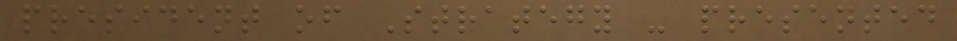president of Strategy - presented
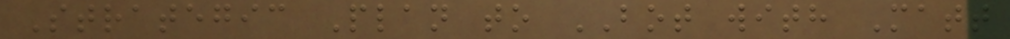Strategic Plan to BOT with Matt
